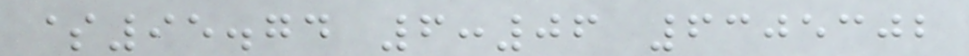$95.74 6:06 6305302
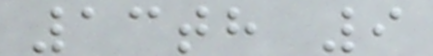13th 9
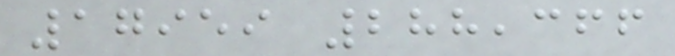17959 288,366
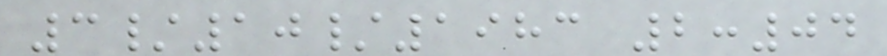3/10/1983 2:04
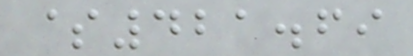$421.69
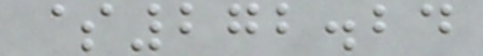$272.24
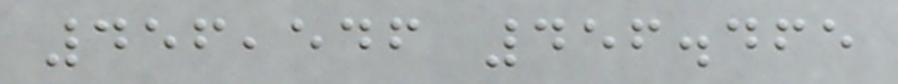456,546 456.465
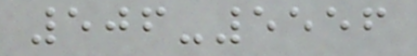506-5556
